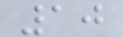10
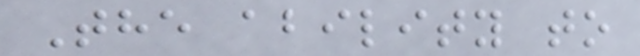The ability to
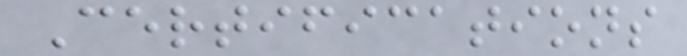Certifications
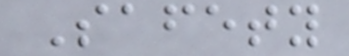Safety
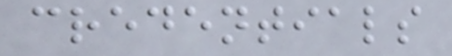credentials
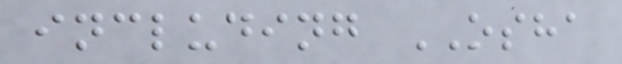including OSHA
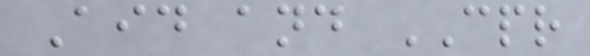Aid and CPR
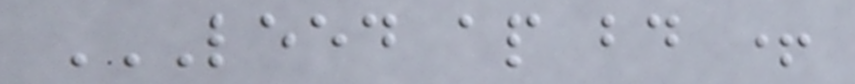LEED AP BD +
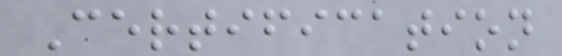Certification
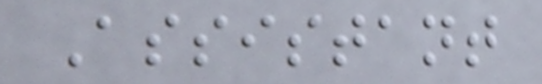Assistant
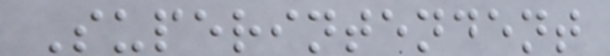Superintendent
